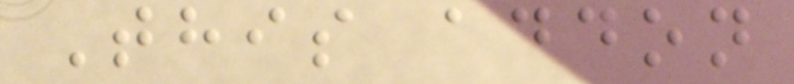This addon
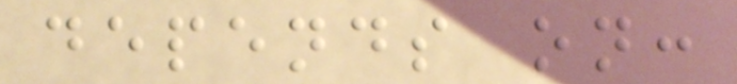depends on:
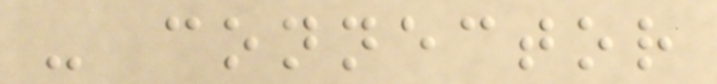- connector
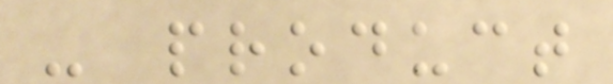- product
